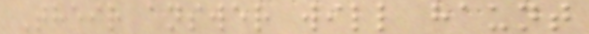Their answer will haunt
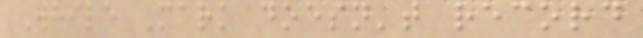While Mark doesn't record
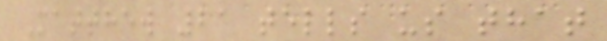Matthew 21 tells us that
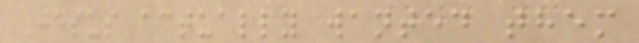Jesus actually wanted them
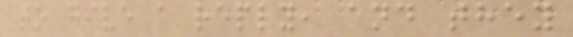to give a reply, and they
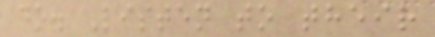do. Listen to their
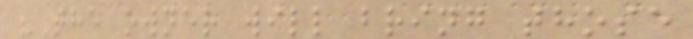"The owner will bring those
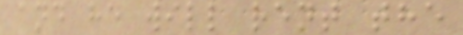and he will rent the
